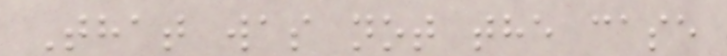That was not the case
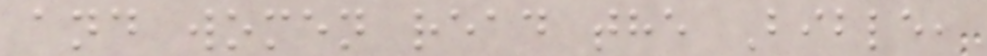and women read the Bible,
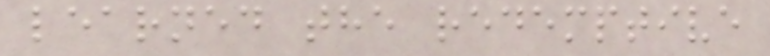learned the redemptive
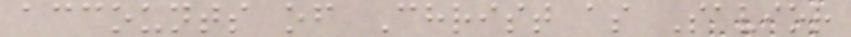accounts of Christ as Savior
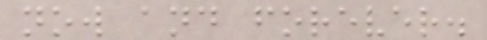now and forever.
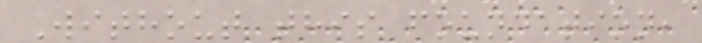Without this foundation,
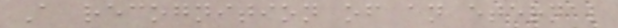A recognition of an eternal
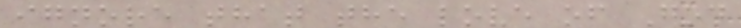ignore that the love of God
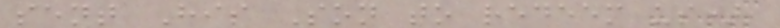sent His Son to redeem us),
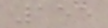155
